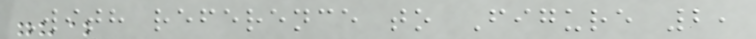With reference to Figure 2,
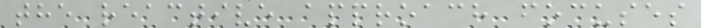the reactive approach focuses
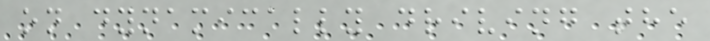on dynamically driving the
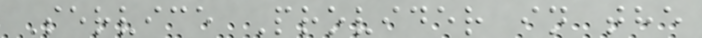Service Provider in the
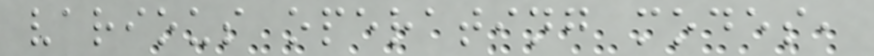various operating modes,
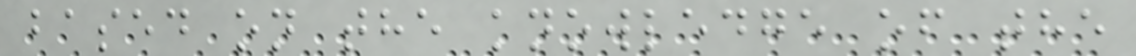based on the knowledge of the
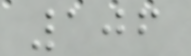106
